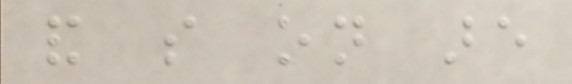and so on are
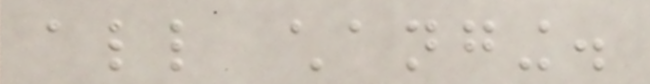all changing.
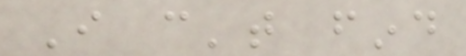I can't find
